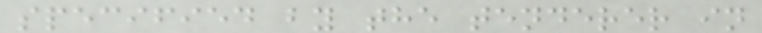specified by the tenderer in
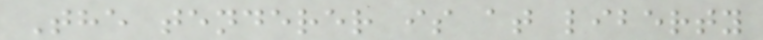The tenderer is at liberty
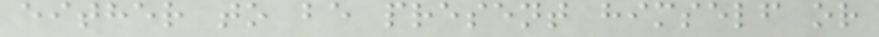either to be present himself or
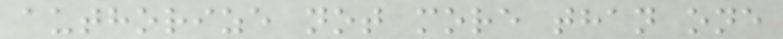authorize not more than one
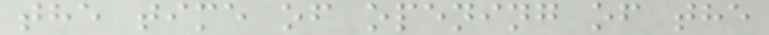the time of opening of the
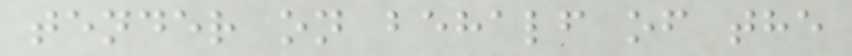tender on behalf of the
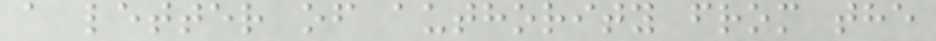a letter of authority from the
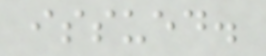issued.
